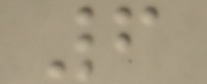6
